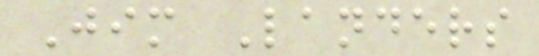Jim Landers
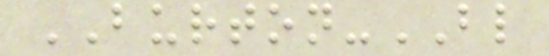BURTON-BL
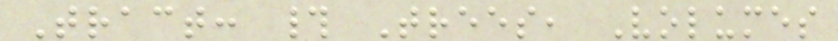Tract: # Trees, Volumes
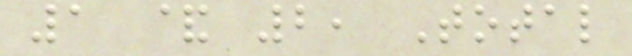1 & 2, Total
